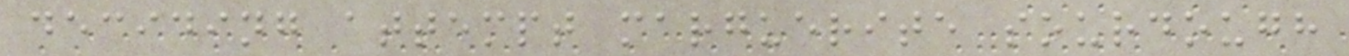deciding attempt marguerite sourdough
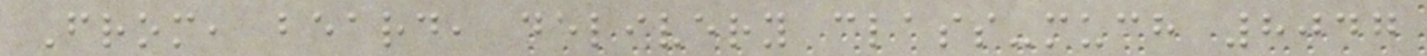From, beard, delivery class-much 8047
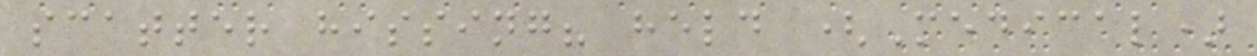scatter hissing? held (Medical)
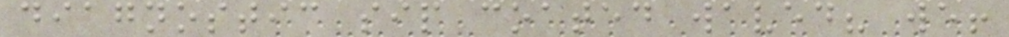diagnostic sip coated waved? we!
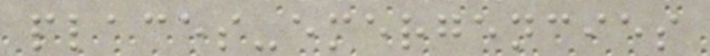places-emergencies
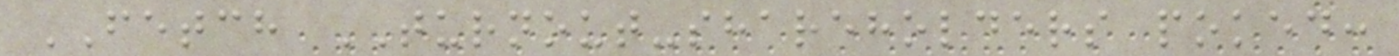FETCH TURNOUT-shareholders poked:
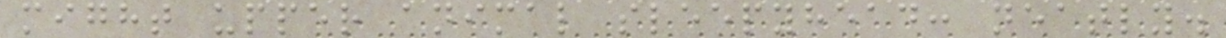might upper animal sleepyhead: neatly.
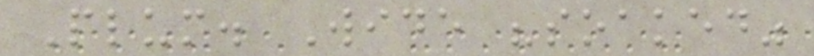Plum. Wide "soaked"
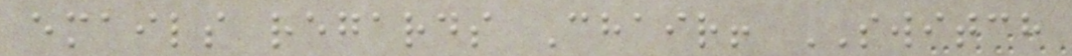emails regards Chair! SWITCH
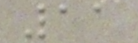11
